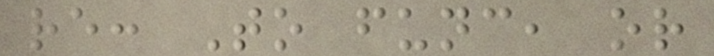re: To func, or
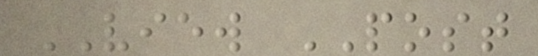VIEW POST
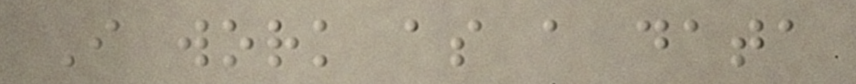I work as a data
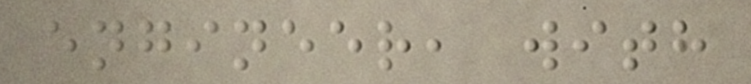engineer, with
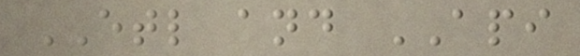ETL and API
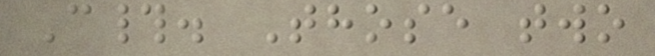C#. Those two
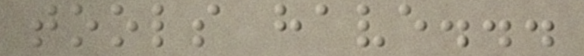tools have...
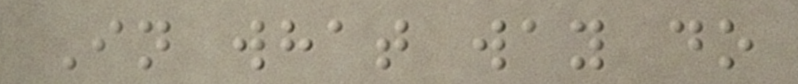In what way do
